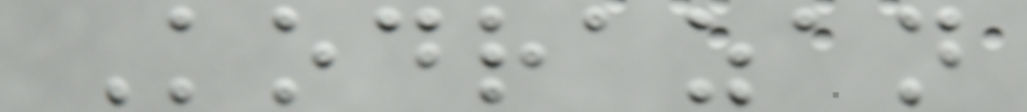Kodrazan
